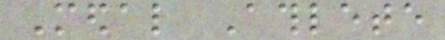Medal Athlete
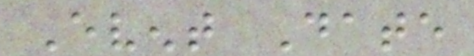Event Date
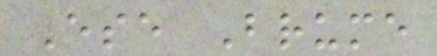Ese Brume
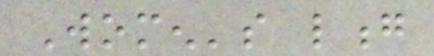Women's long
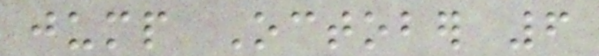jump October 6
